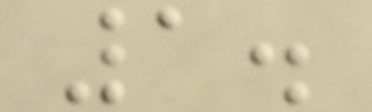1.
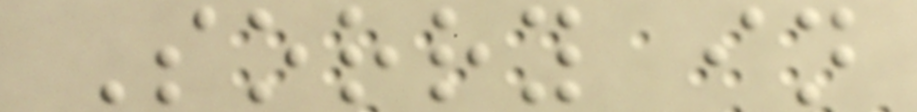Sorry in
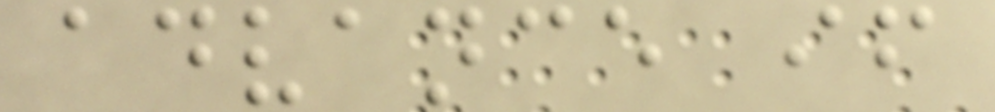advance if
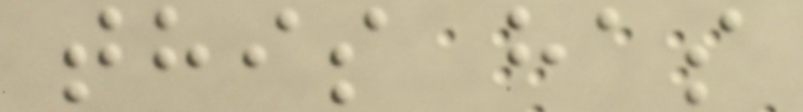this has
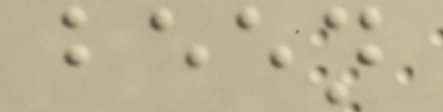been
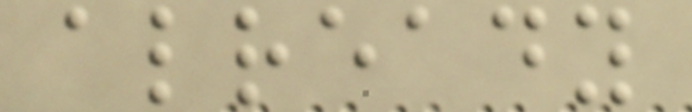already
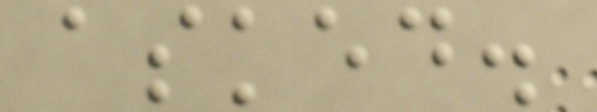asked.
